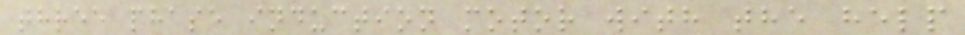three phase induction motor with the help
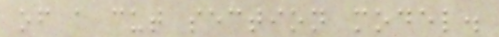of a cut section model.
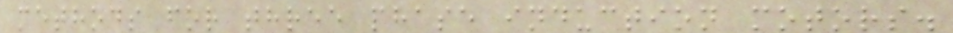methods for three phase induction motors.
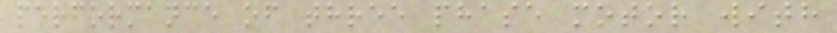performance of three phase motor with
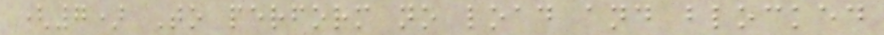(7) To perform no load and blocked
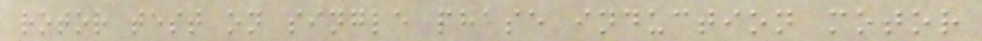rotor test on single phase induction motor
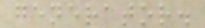generator.
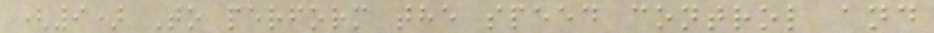(9) To perform the speed control and
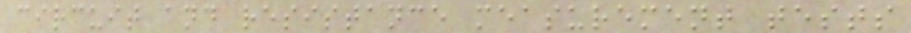circuit and resistance measurement tests
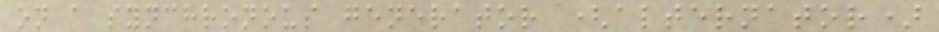on a synchronous generator (alternator)
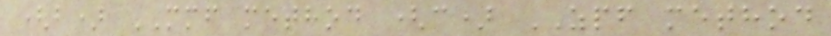(b) MMF method (c) ZPF method
